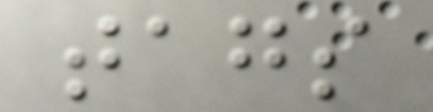tags
